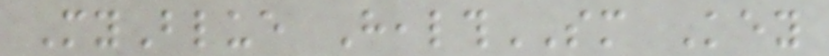MyBlue HealthSM Key
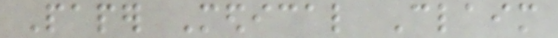Paper Medical Claim
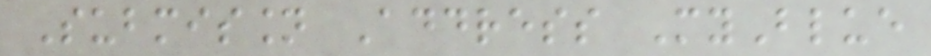Submission Address MyBlue
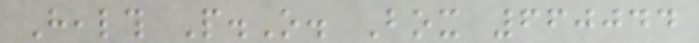Health P.O. Box 660044
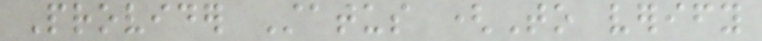Provider Status (To verify
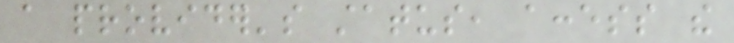a provider's status, access the
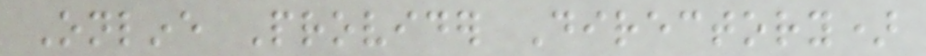Online Provider Directory)
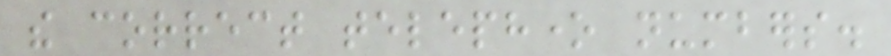the correct telephone numbers.
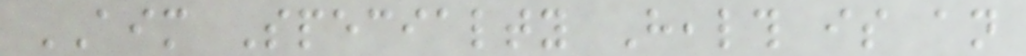AIM Specialty Health is an
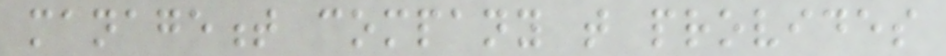management company that provides
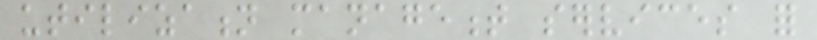utilization management services for
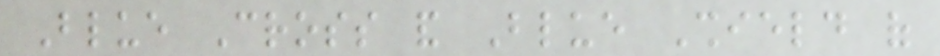Blue Cross and Blue Shield of
